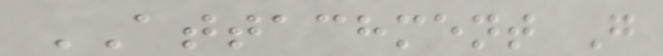ATTACHMENT G
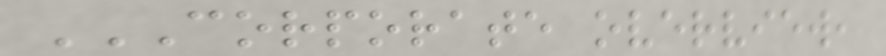CORPORATE OVERVIEW,
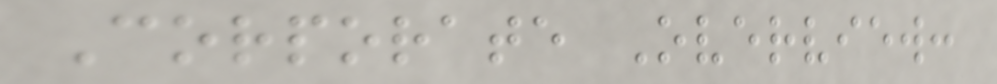Corporate Overview:
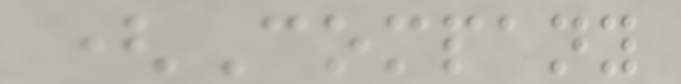(Company
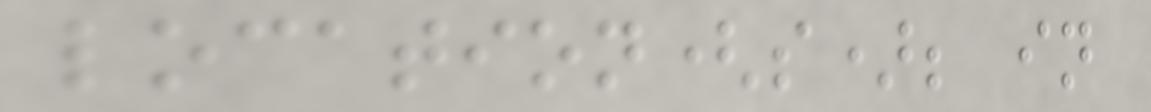location(s); in
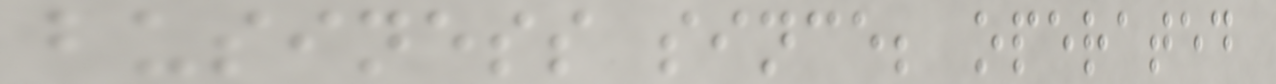business since; operated
